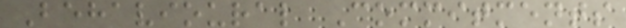Behavioural Commitments
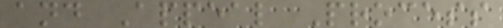and Appeal Process
